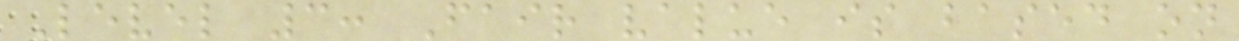Level 3: Fair value is based on
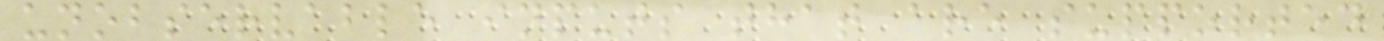unobservable inputs that are supported
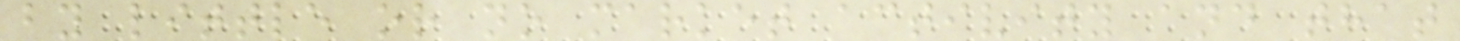by little or no market activity and that
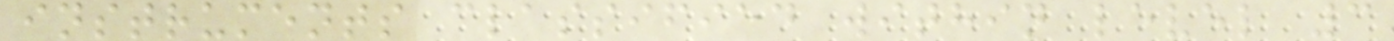instruments classified within level 3
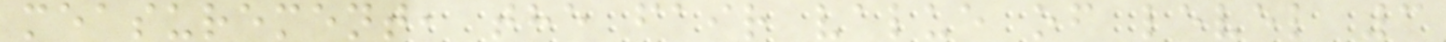measurement, the fair value of level 3
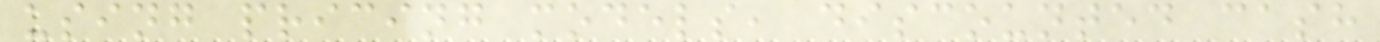using pricing models, discounted cash
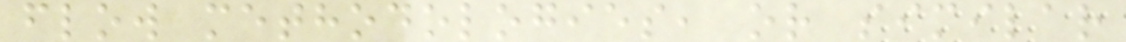flow methodologies, or similar
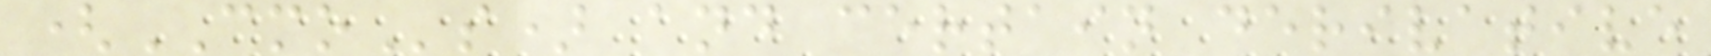(CMOs) and certain derivative
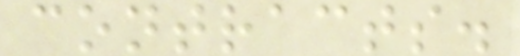contracts.
